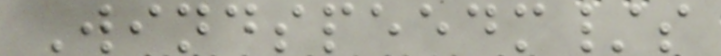Windspeedm/s
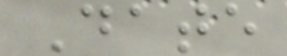Date
